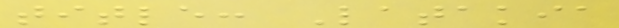title: Latakia
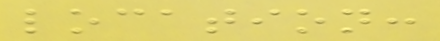location:
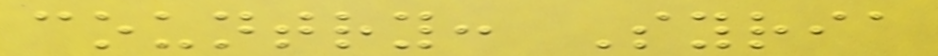country: Syria
